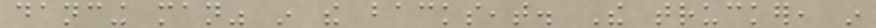dancing man" in the backseat. The trucker, in
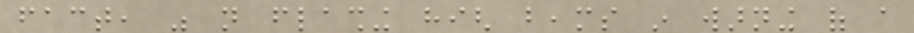fact, was not flashing high beams in warning of a
